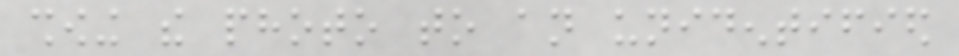showing the photo to an unidentified
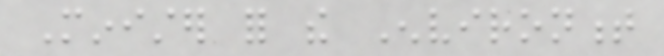Minister for the Environment
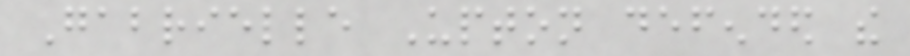Gabrielle Upton defended the
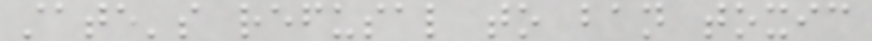state's refusal to ban toxic
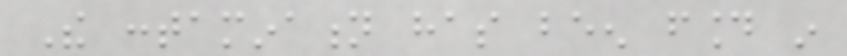The contamination has been found in
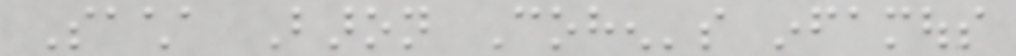Sacha Baron Cohen's infamous
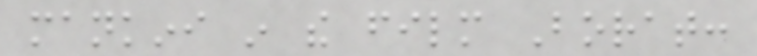mankini in the film Borat:
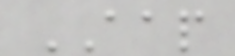AAP
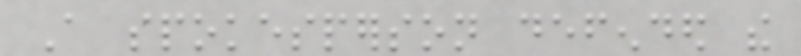A spokesperson defended the
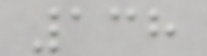138
